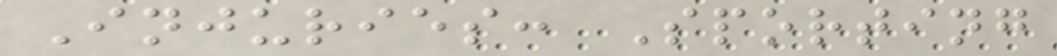Injuries: Sporting
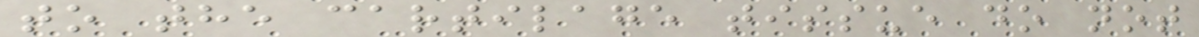to the cartilage tissue do not
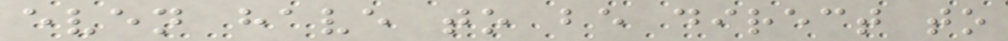even have to be direct to
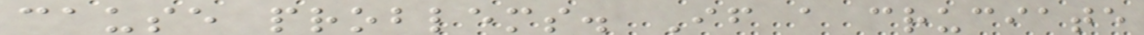cause problems. If a cruciate
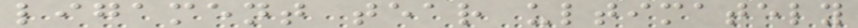ligament tear ultimately
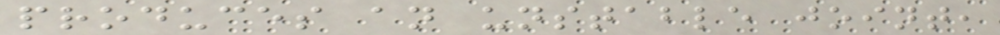produces an unstable joint,
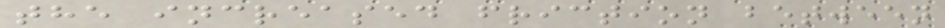the increased friction between
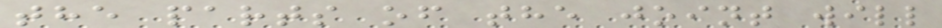the parts of the joint will
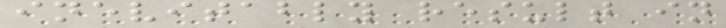inevitably result in
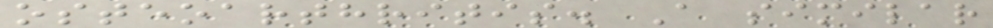osteoarthritis. A similar
